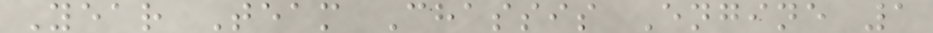Year Team Chassis Engine 1
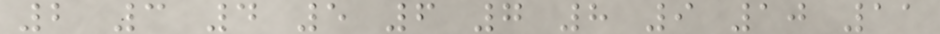2 3 4 5 6 7 8 9 10 11
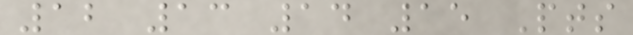12 13 14 15 Pts
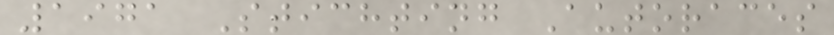1971 Stichting Autoraces
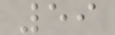59
